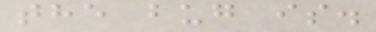the bug is.
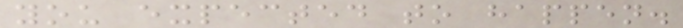you expected to happen.
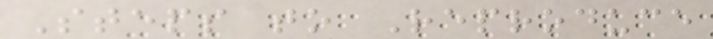Steps to Reproduce
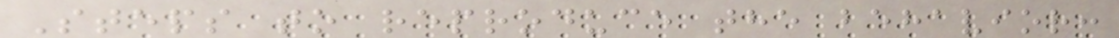Steps to reproduce the behavior:
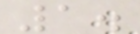1.
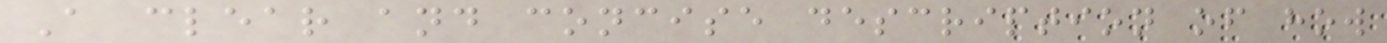A clear and concise description of how
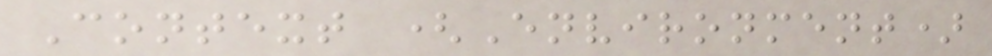Context (Environment)
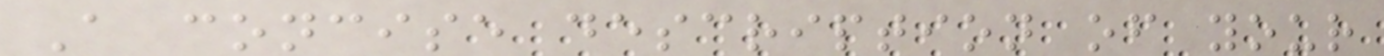A concise description of your
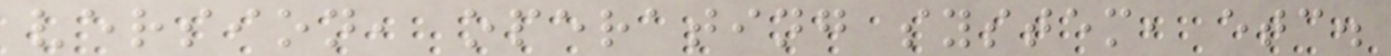version, operating system, etc.
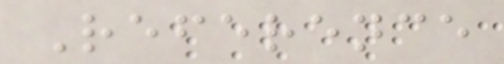Reference
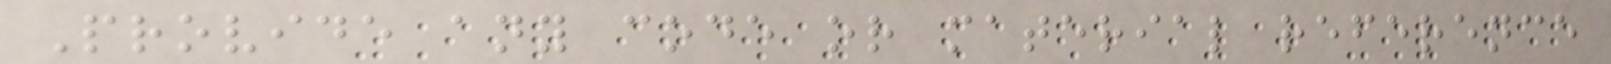Provide any code or material reference
